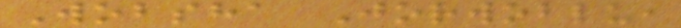Wobsha Jorwoblu,
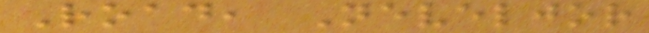Road, Neveljor
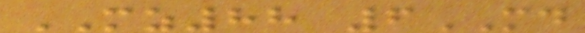MZ88 6MD
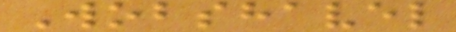Wobshavel
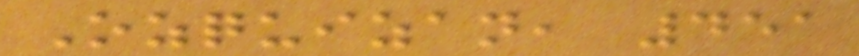Ozquizan, 451
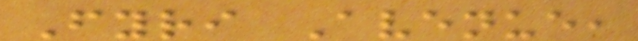Fyri Avenue,
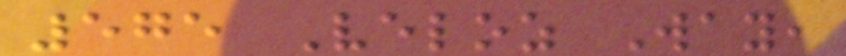575 Veloz Way,
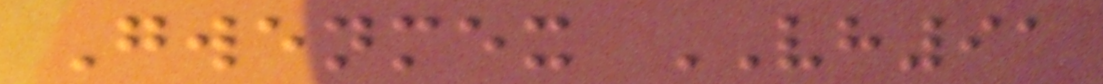Gwenmex VH91
